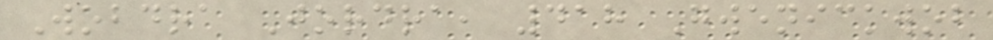Wobdra Jordra, 418 Gwenickwob
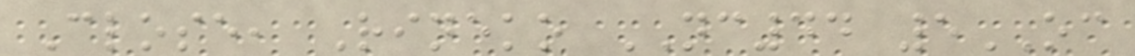Close, Rineko NC44 5OC
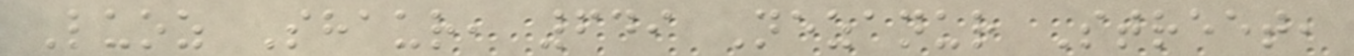Luoz Shaur, 649 Nezanur Street,
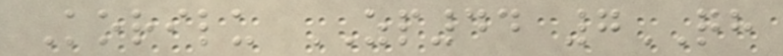Korilu ZP44 7QH
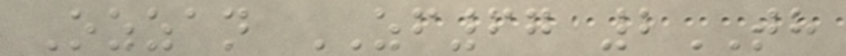Ozzan ZF67 2TH
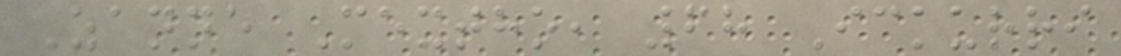Zanne Mextho, 68 Ickurri
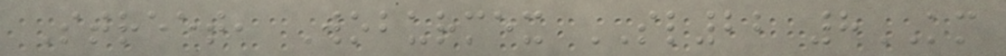Street, Woburmex SL22 8KM
